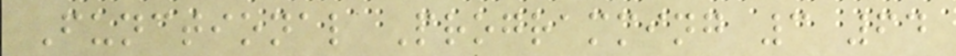Functional Programming 3 64
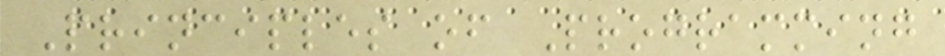Principles of Programming
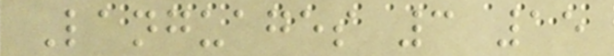Languages 3 15
